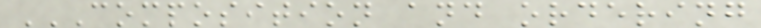COMPOSITION AND ORDERING
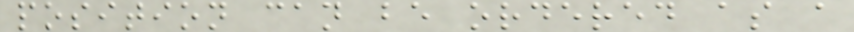position can be ordered as a
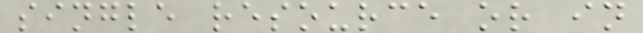single resource or in
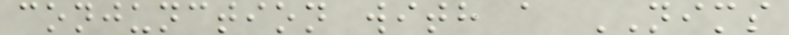conjunction with a NIMS
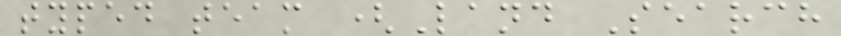typed team (Land Search
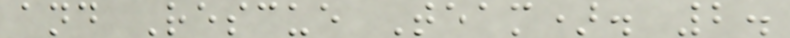and Rescue Team). 2.
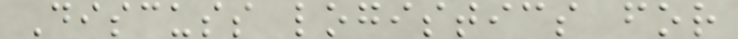Discuss logistics for
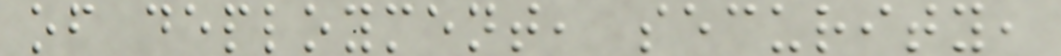of deployment, security,
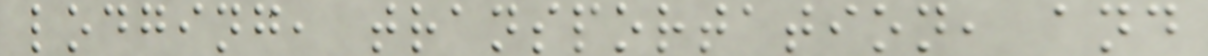lodging, transportation, and
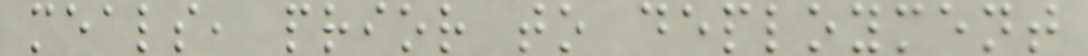meals, prior to deployment
